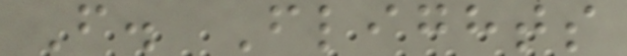F. Flights
